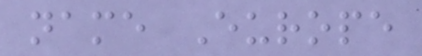name Europe
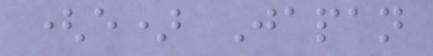(e) Japan
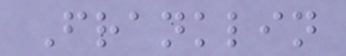Franklin
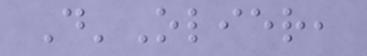D'Olier,
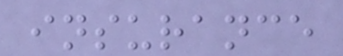insurance
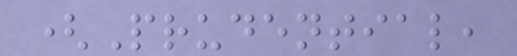(Prudential,
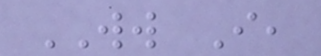WW I,
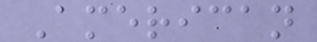American
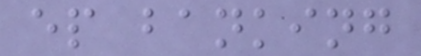ep banking
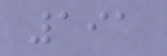191
